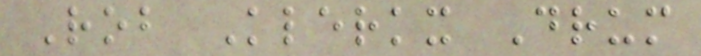Rob Klerkx Drum
